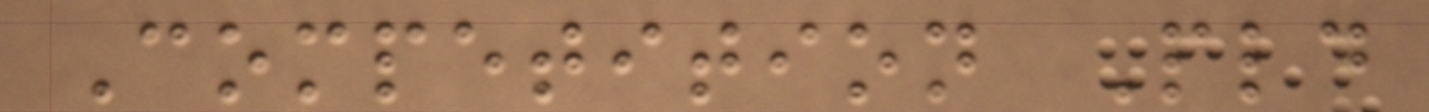Competition Pld
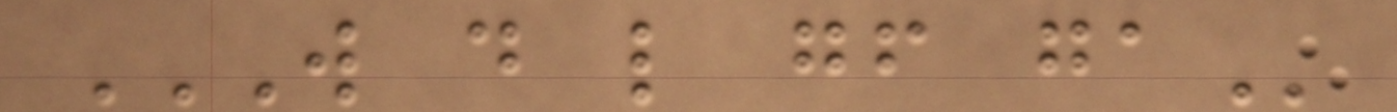W D L GF GA
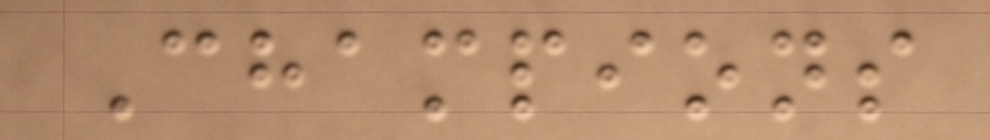Champions
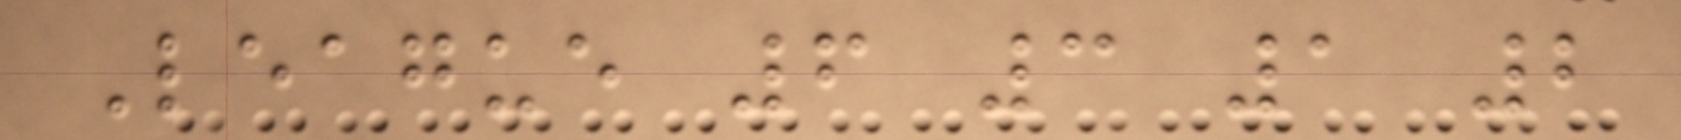League 6 3 1 2
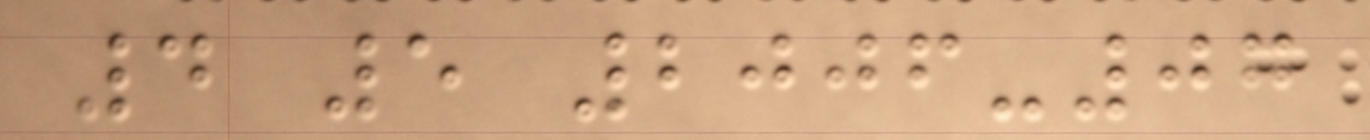4 5 2006-07
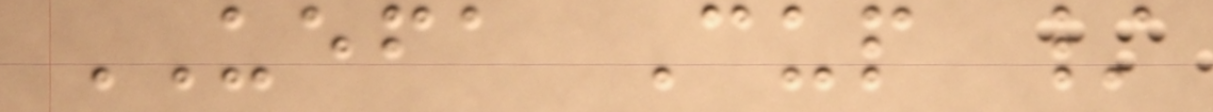UEFA Cup /
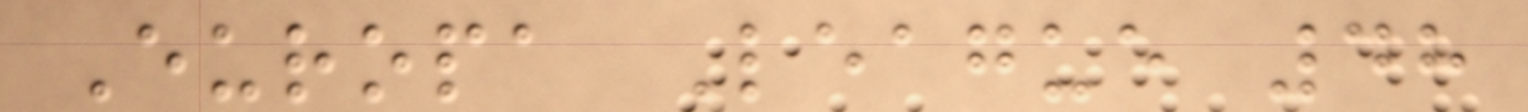Europa League 48
